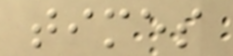times
